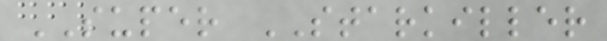SUPER STARKILLER
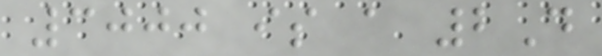3000 is a 2D
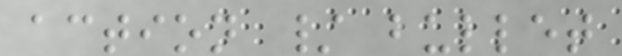action / bullet
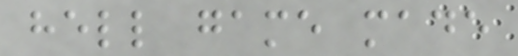hell game made
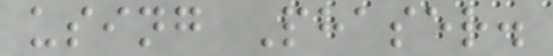using Phaser.
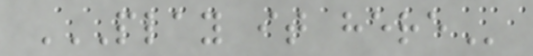PLAY IT HERE
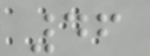46
